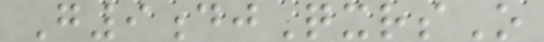G9djQxrsO
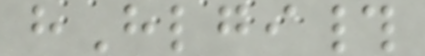hHlgi#
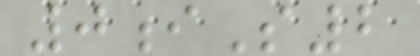0iS2
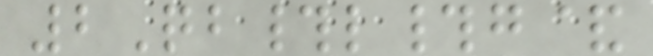2Qb#l#g&
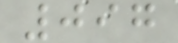097
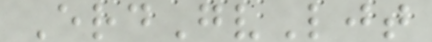ErdGvLjt
